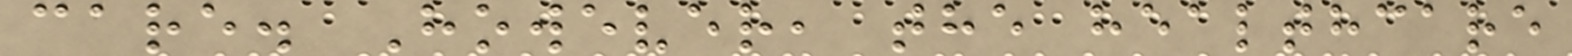care. However, the healthcare
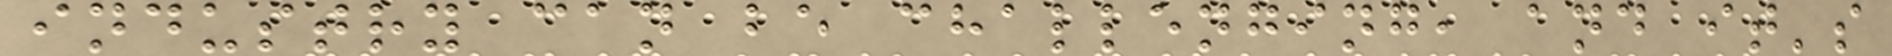industry can be challenging, and it's
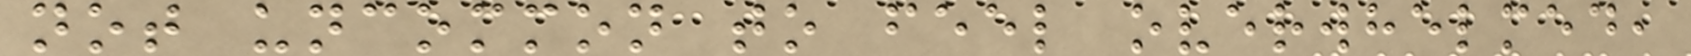not uncommon to feel overwhelmed,
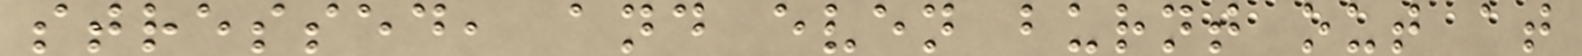stressed, and even burnt out at
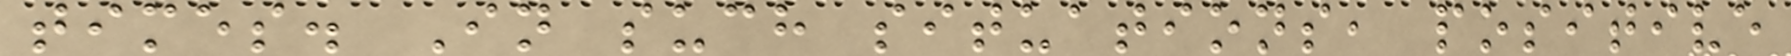times. In such situations, positive
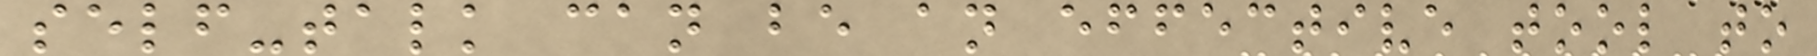self-talk can be an effective tool to
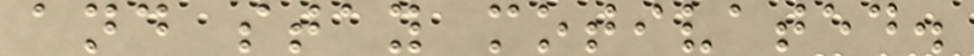and stay motivated.
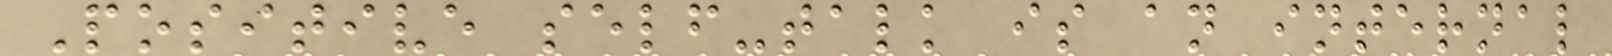Positive self-talk is an internal
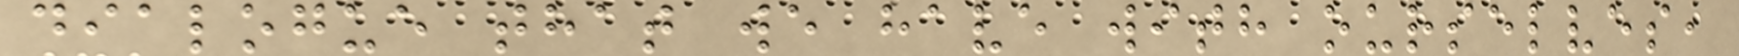dialogue that we have with ourselves,
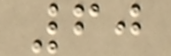60
